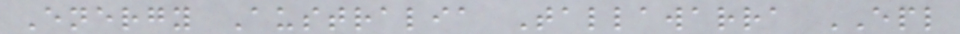Energy Australia Tallawarra EPL
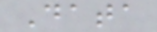Data
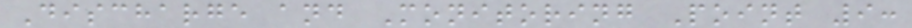Discharge and Monitoring Point 9:
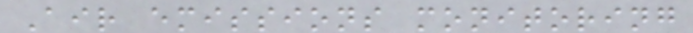Air emissions monitoring
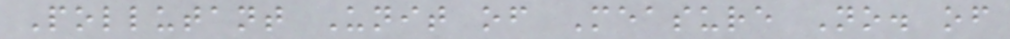Pollutant Unit of Measure No. of
